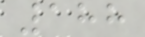188
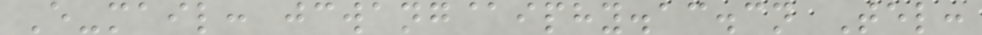E-mail: jcwang@iphy.ac.cn Tel:
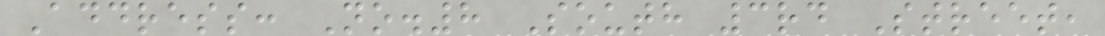Address: No.8 South 3rd Street,
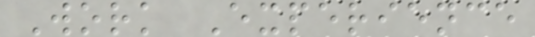Work Experience
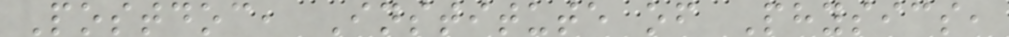Postdoc, Institute of Physics,
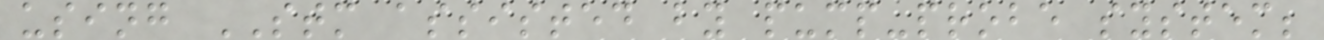using STM assisted by pump-probe system;
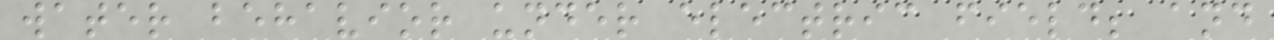water behavior under electric field; and
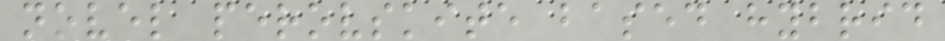novel perovskite based hybrid
